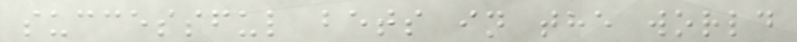successful bets in the world
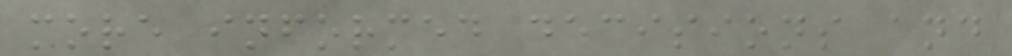more informed decisions and
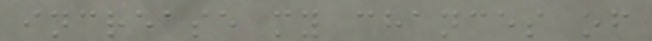increase my chances of
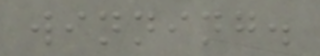winning.
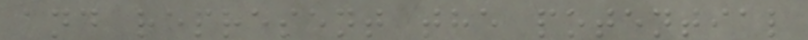and represent the potential
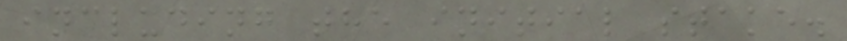including the initial stake.
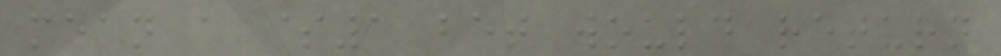mean a $1 bet would return
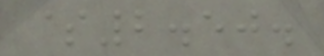$2.50.
